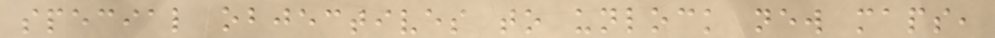special objectives to unlock new maps,
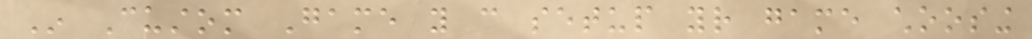In Custom Game you can setup your game choosing
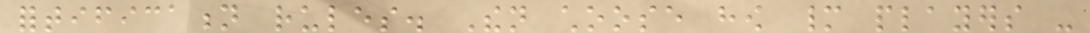fortification rules. Then choose how many players -
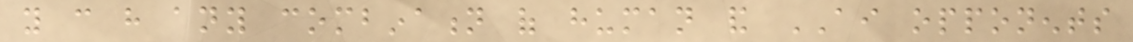you can have any combination of human and AI opponents
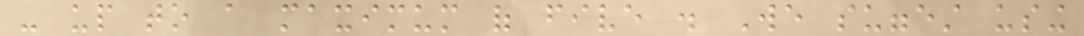- up to a maximum of five . We suggest using
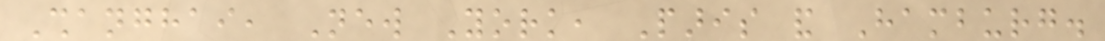Shanghai, New York, Paris and Hamburg.
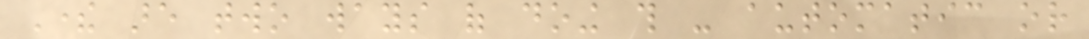There are two ways of doing this - automatic or
